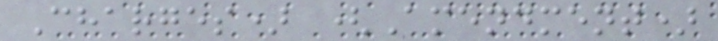Charges) (Amendment)
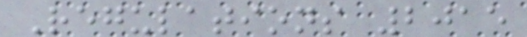Regulations 2015
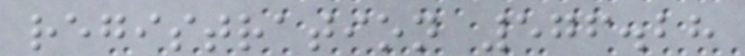registration 576.28
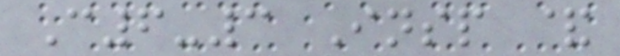C6-3 Insp &
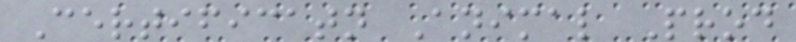Certificatn Animal Prod
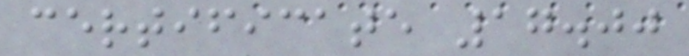certificate 17.00
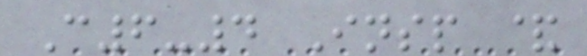C6-4 Insp &
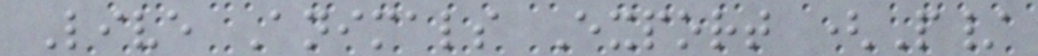Live Animals Export (P/
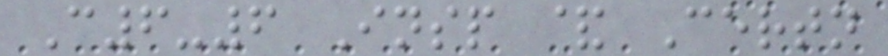C6-6 Insp & Certn
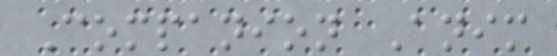Companion Anim
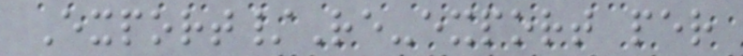Export/Re-export per
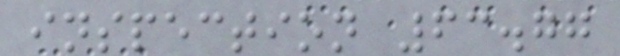inspection 63.77
